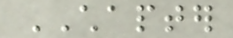CHAPTER
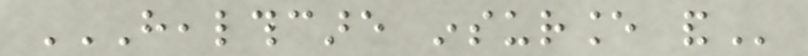HEALTHCARE INSURANCE AND
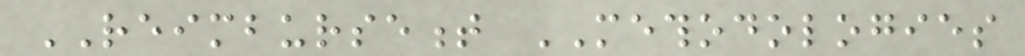REIMBURSEMENT METHODOLOGIES
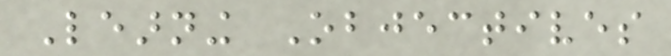Learning Objectives
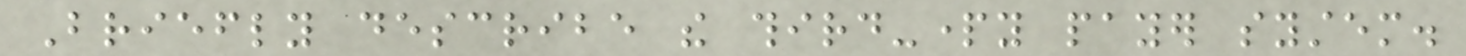Briefly describe the third-party payer system.
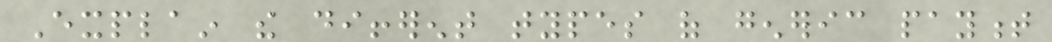Explain the different types of generic payment
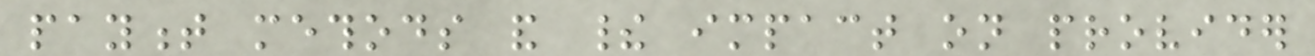payment methods and their impact on provider
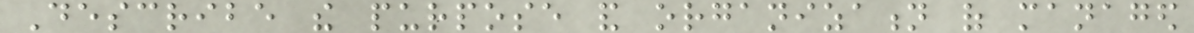Describe the purpose and organization of managed
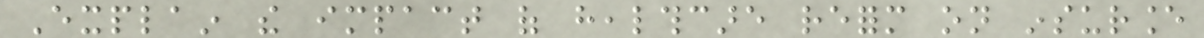Explain the impact of healthcare reform on insurance
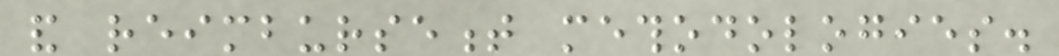and reimbursement methodologies.
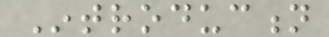Introduction
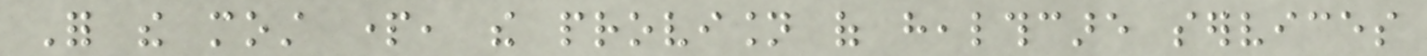For the most part, the provision of healthcare services
